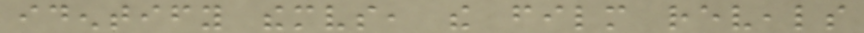identify themselves, the film reveals
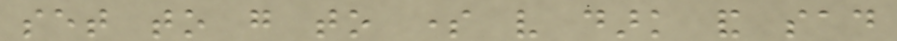set to go to some very dark and sad
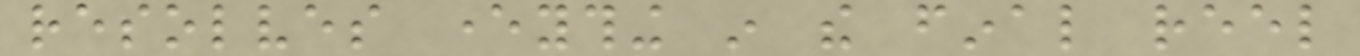resolves everything in the final reel
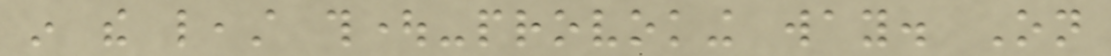in the least thought-provoking way. On
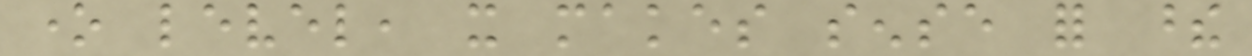one level, it makes sense for these
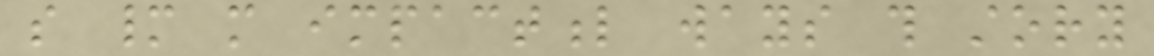so many more impactful ways this story
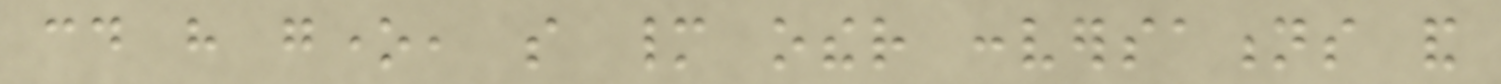could have gone, so many other conversations and
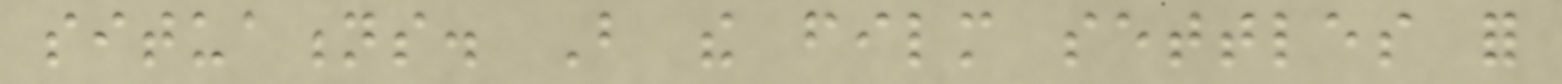situations. But the film settles for
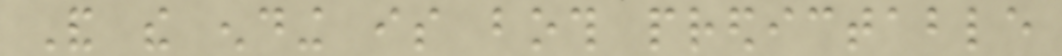And the ending is both predictable
